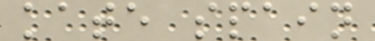kate spain
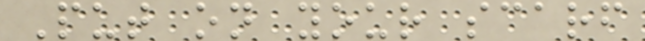Put on your scarf
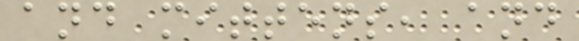and mittens, and
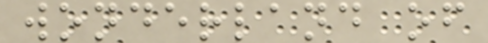wonderland of
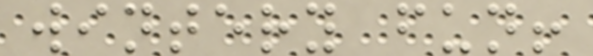wintery fun!
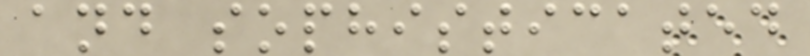and sophisticated
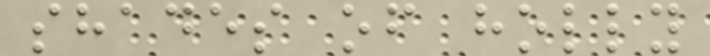shades of holly
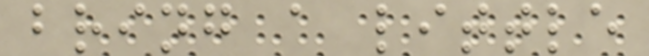bring a little
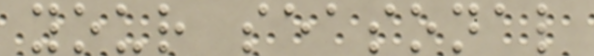your seasonal
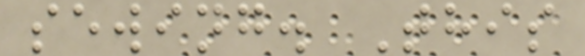sewing. This
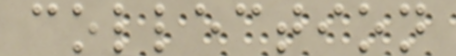collection
